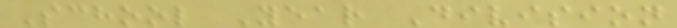School Year Division
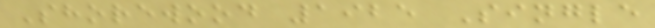Shorewood 1925 Single
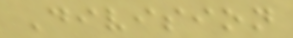Division
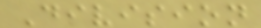Division
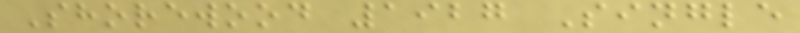Shorewood 1927 Single
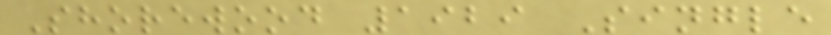Shorewood 1929 Single
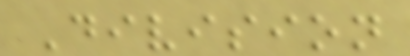Division
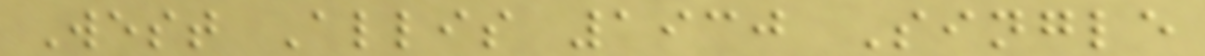West Allis 1930 Single
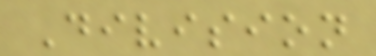Division
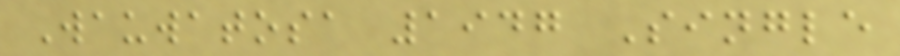Wauwatosa 1947 Single
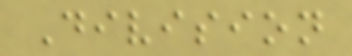Division
